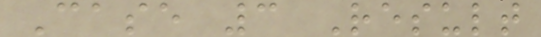Case 3 Result
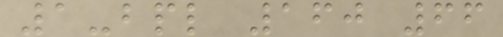1-bpl 160 66
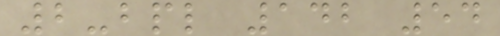2-bpl 142 54
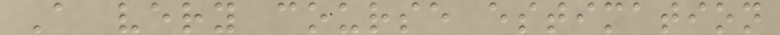A very course estimation
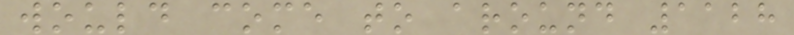would come to around 1128
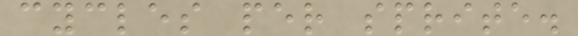cycles per sprite.
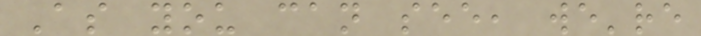As you can see, we're
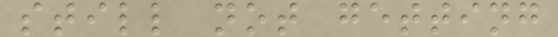still not getting
